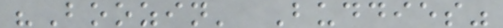"Boozin' Buddies"
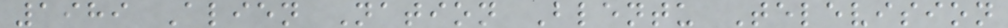1989 Alien Nation Blentu Television
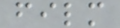film
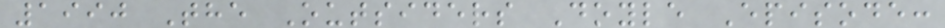1990 The Outsiders Doyle Episode:
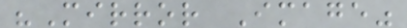"Mirror Image"
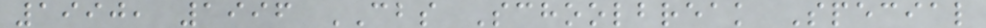1990, 1996 CBS Schoolbreak Special
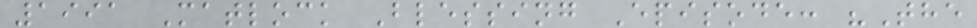1991 Matlock Blessing Episode: "The
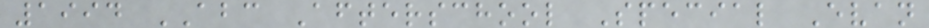1994 ABC Afterschool Special Evan
